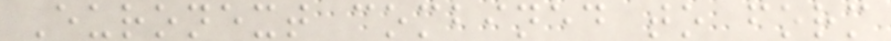Euronext combined to form
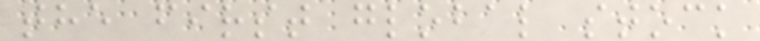the first global stock
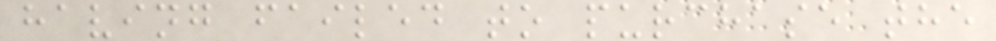having failed to purchase the
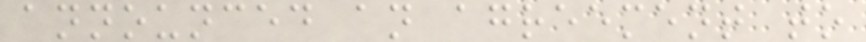announced an agreement to
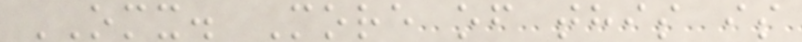OMX. More of this is
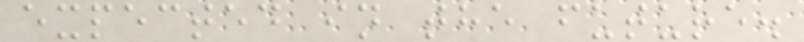expected in the future.
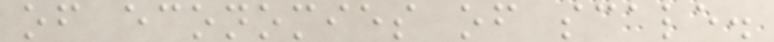of economies of scale.
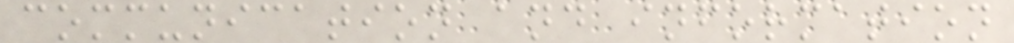communication and information
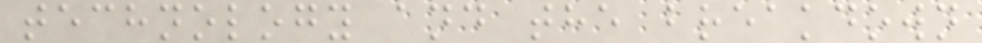technology and the breakdown
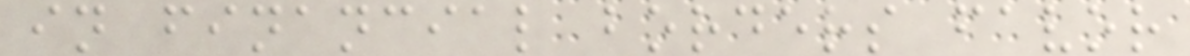in financial borders favor
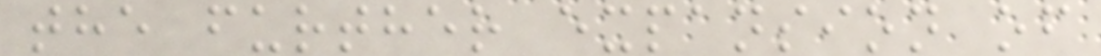the further expansion of
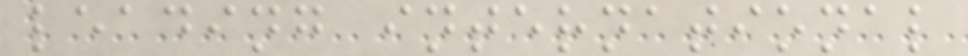leading international
